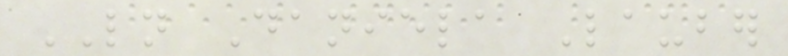LN Daniela Lauber
